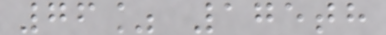76% 175th
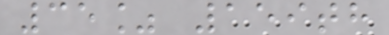35% 159th
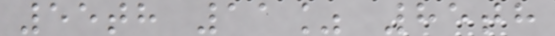55th 11% 85th
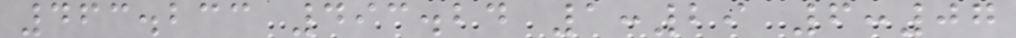463.233 493.24 1:29 6:07
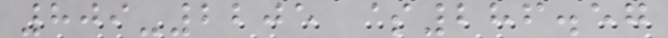809-2205 $286.57
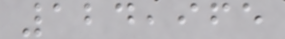124,965
